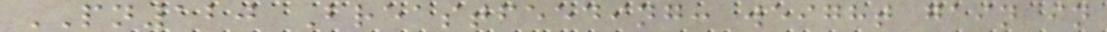PN120 Breastfeeding: weight gain in
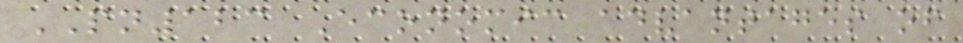PN123 Economic advantages of
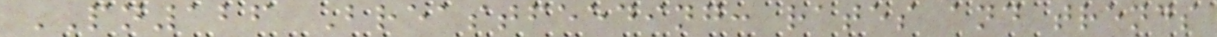PN126 Breastfeeding: rates and trends
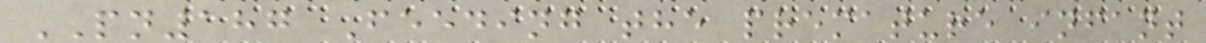PN187 Feeding the premature infant
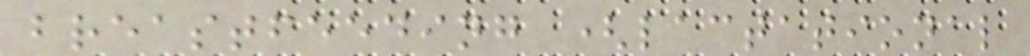breastfeeding (lactational
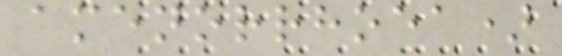amenorrhoea)
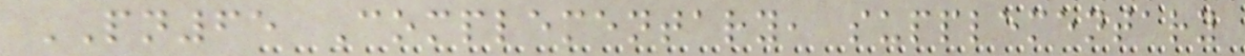PN65 Complementary, supplementary
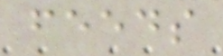feeds
